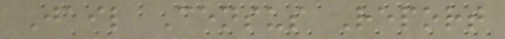Jail Census Report
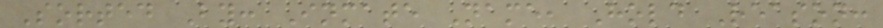Sorted By: Inmate Name, Hold Reason:
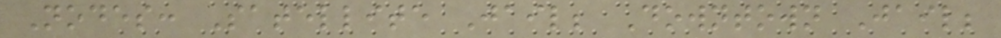Nodes: Satellite Jail; Downtown Jail;
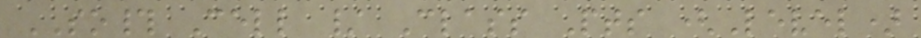SO# Cell / Class Pts (Level)
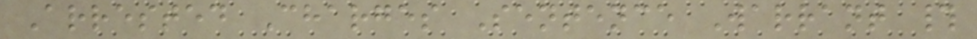Arrested Charges Sentence Warrant #
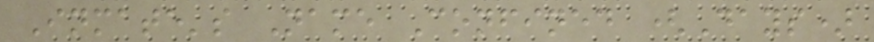Inmate's Name Confined (Days)
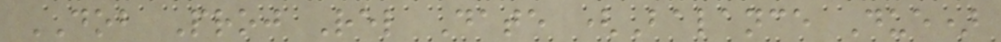DOB Proj Rel Date (Balance Due)
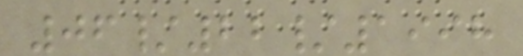06/22/1998
